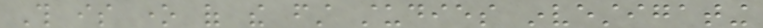This is one of the first studies investigating
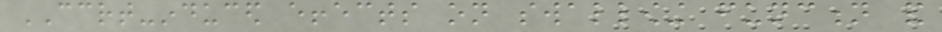CCRT-induced effects on swallowing function and
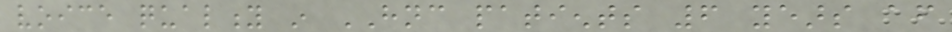voice quality in HNC patients 6 years after
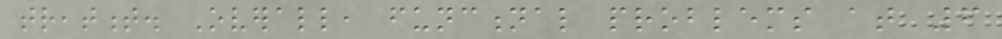treatment. Overall, functional problems at 6
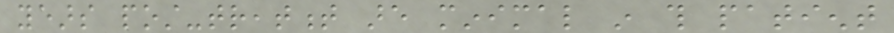years post-treatment are minimal in this patient
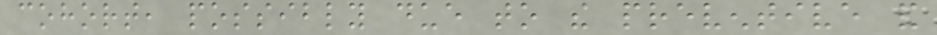cohort, possibly due to the preventive and
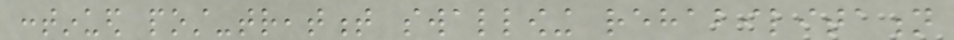continued post-treatment swallowing rehabilitation
